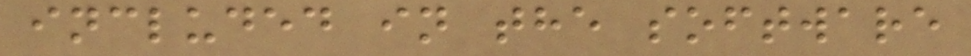included in the software
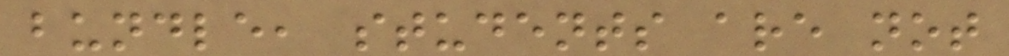bundle, students are not
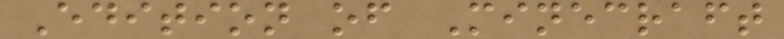Edition of Minecraft
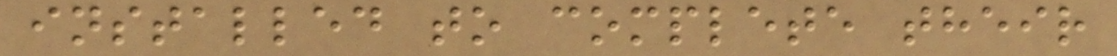installed to complete their
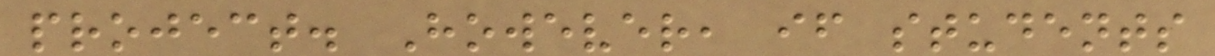project. However, if students
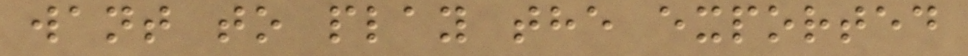want to play the exported
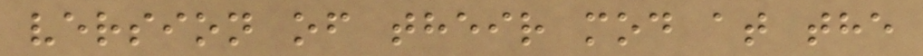version of their mod at the
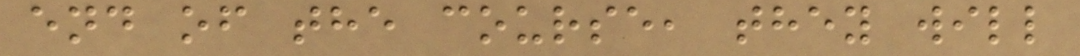end of the course, they will
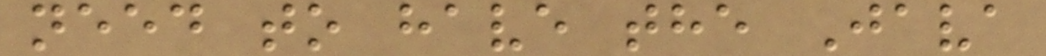need to have the Java
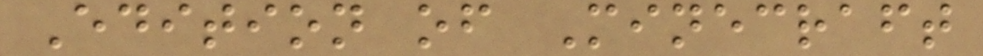Edition of Minecraft
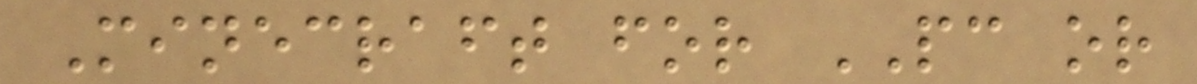Minecraft for PC or
